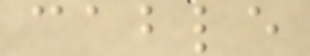cable
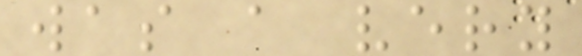was a very
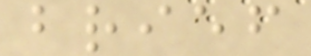brief
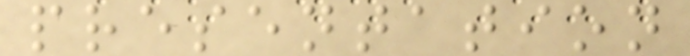presentation
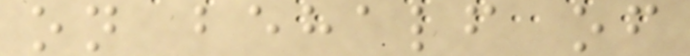on behalf of
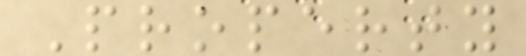Property
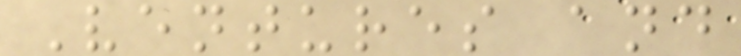Ventures and
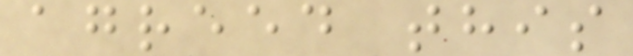agreed this
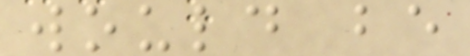would be
